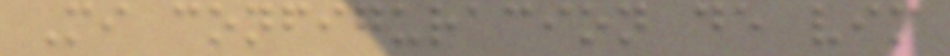Mi configuracion de vim
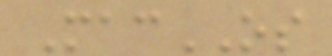MacOS
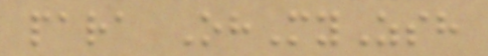para OhMyZsh
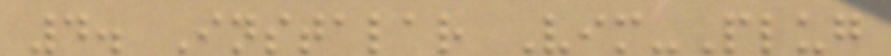4. Instalar Vim-Plug
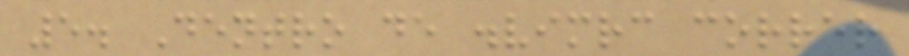5. Dentro de .vimrc correr
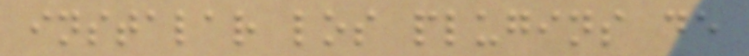instalar los plugins de
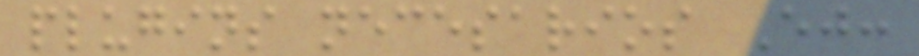plugins necesarios Ej:
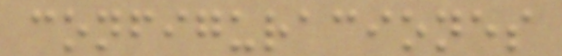configuraciones
